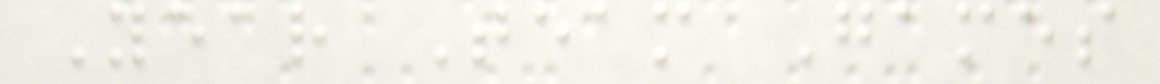Year Team Games
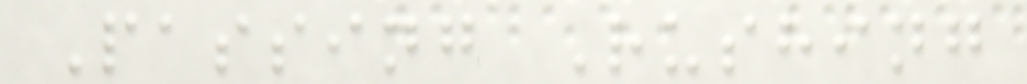Passing Rushing
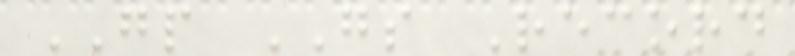GP GS Record
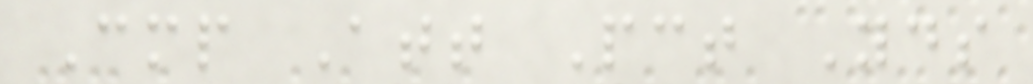Cmp Att Pct Yds
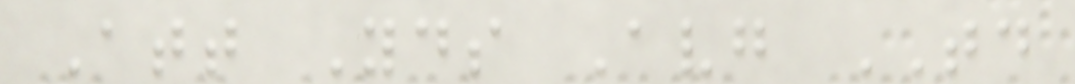Att Yds Avg TD
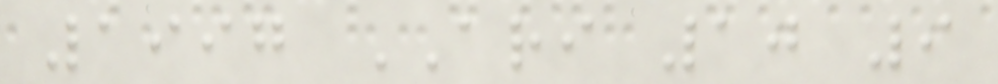1997 ARI 10 9
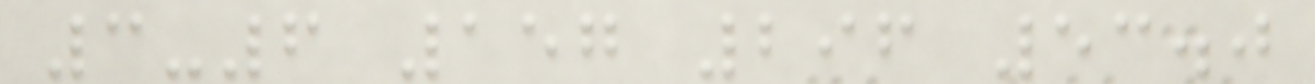3-6 157 296 53.0
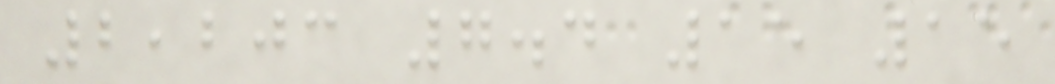2,203 7.4 15 15
